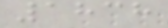1838
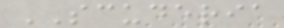SCUDERIA
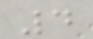4
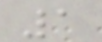1
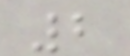2
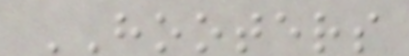HOOTERS
